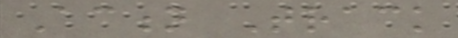Action Track
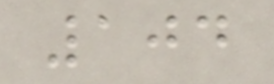104
